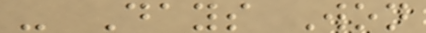- Days Won
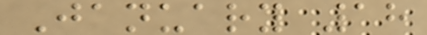January 18
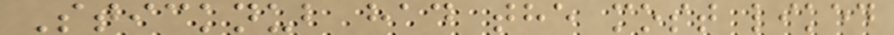Sticknub had the most liked
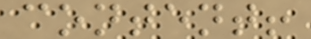content!
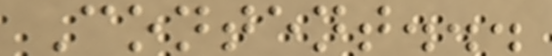Content...
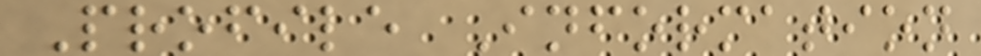Profile Information
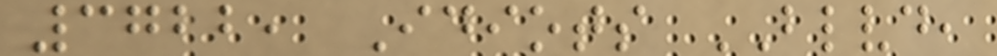3722, Idiots BLVD,
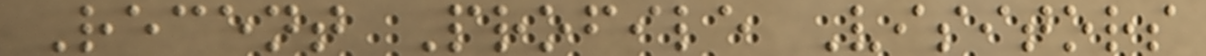Recent Profile Visitors
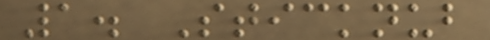1. Sticknub
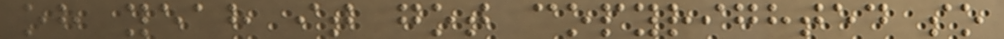oh yeah it got copyrighted so
